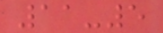11-5
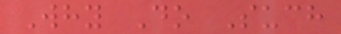Why Do Such
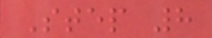Step 8
